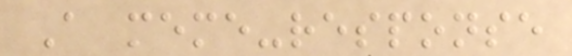A meme-response
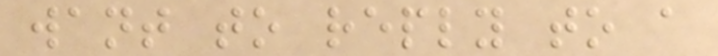want to reply to a
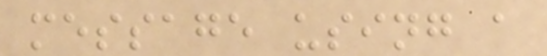message using a
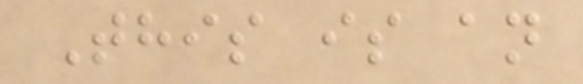This is an
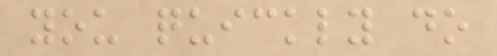you quickly do
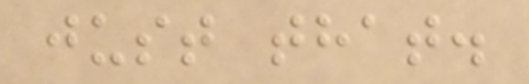just that.
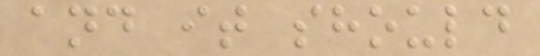and it should
